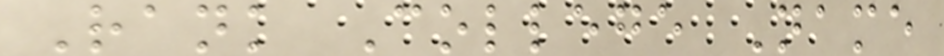Rank College Name
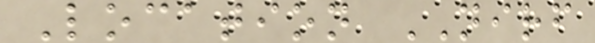Location NIRF
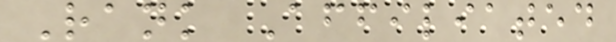Rank Affiliated
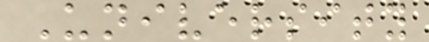University
